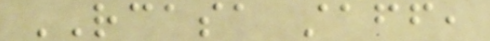RCASA staff,
